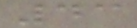43
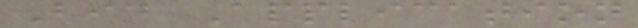Bid Application
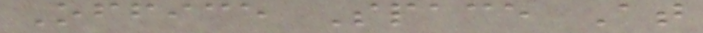Office Space At
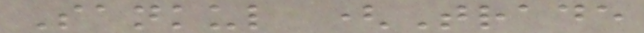Sankul (Trade
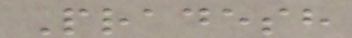Pradesh
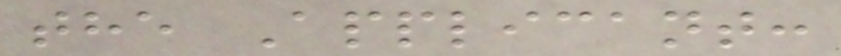the Applicant:
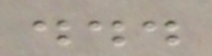...
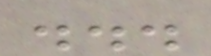...
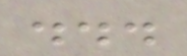...
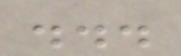...
